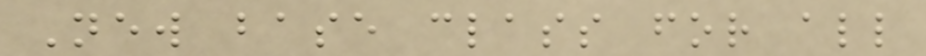New base class for all
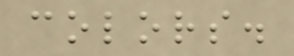colors.
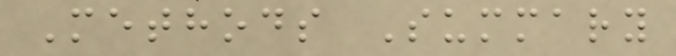Methods Summary
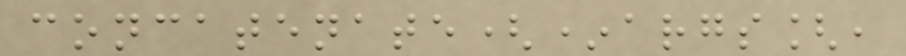concatenate(*args[,
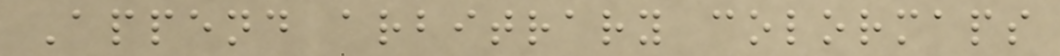Append arbitrary colormaps
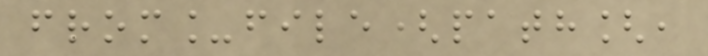from_file(path[,
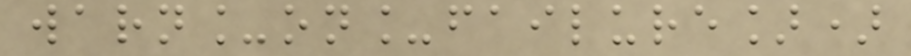warn_on_failure])
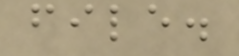file.
